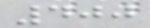400
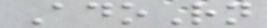AdoRn
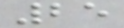25
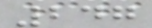247
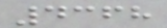4368
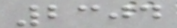2304
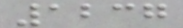1237
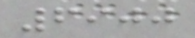6900
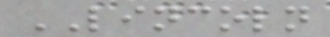LINCOLN
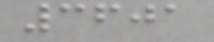3601
